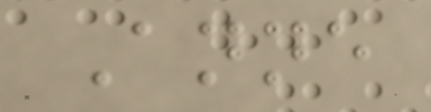Anne
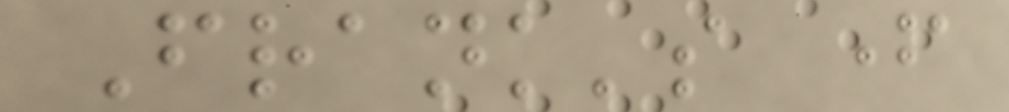Frank's father
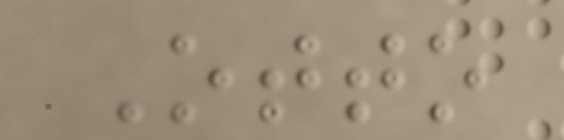Otto
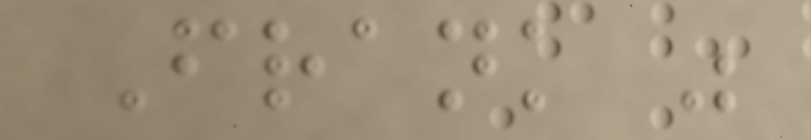Frank was
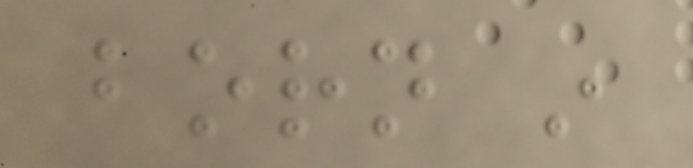born in
